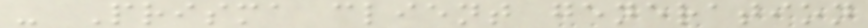- Prisma client generation
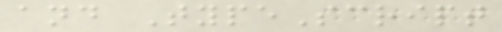and TypeScript
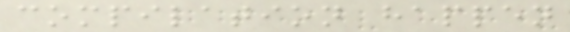compilation happen
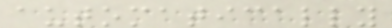automatically
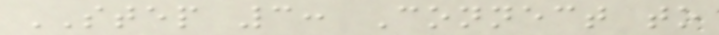STEP 3: Connect to
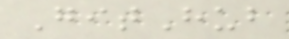GitHub
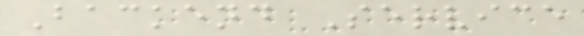Backend Service
